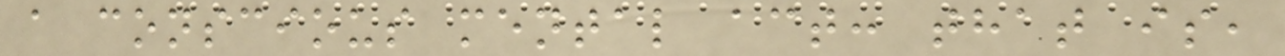a conscious mental act: that is,
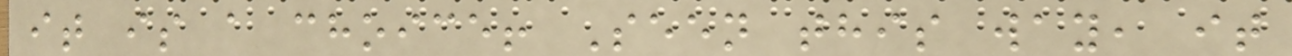it is a choice! Seen this way, it
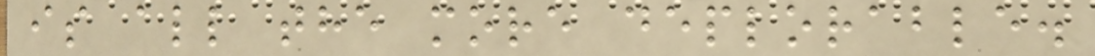is all the more deplorable.
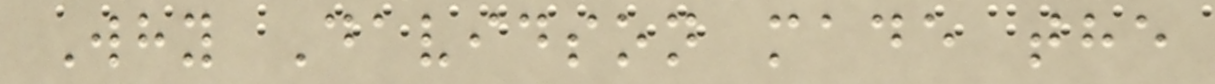Why Davidson made the
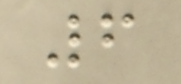6
